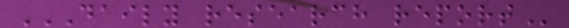DAILY RESEARCH REPORT
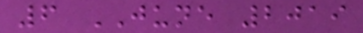6 JUNE 2019
